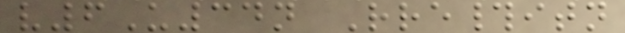v6U34n Rre#itn
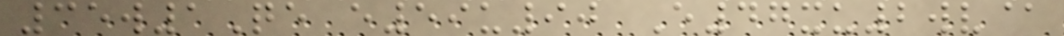35w1Qe e59u90 E47xu2wv@
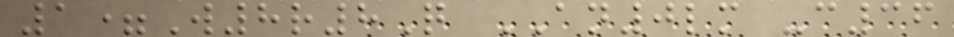1=W8r8Q AN0lm -c36
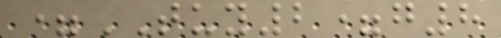=TUY2=g8
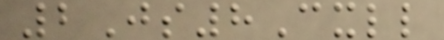2Js8Cxll
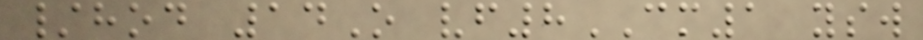/hod 14O vf8CM1 ysw
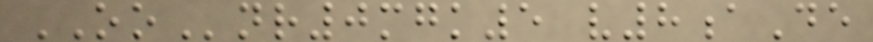OOnr0mgk5 v8aDe
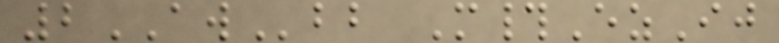2AWbb M#EzIj
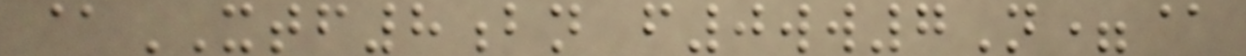@XTF8bn f0ww7N=@
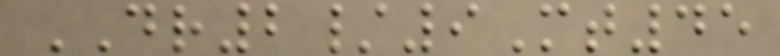DR2/9Mt45
